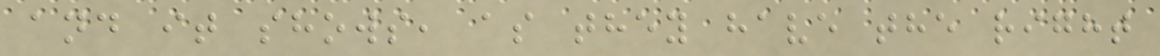and it shows, as they have the right
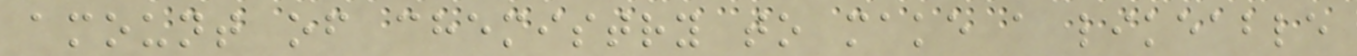amount of chemistry to make a likeable
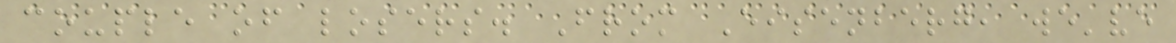couple of losers. From Eisenberg, we've
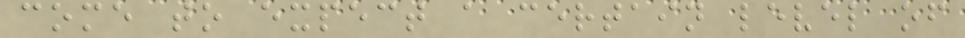come to expect a certain level of
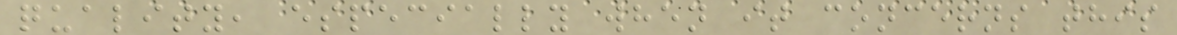quality, especially when it concerns this
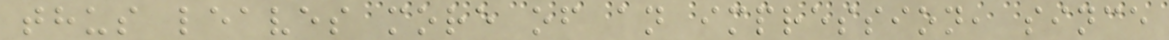thus leaves more of an impression, since
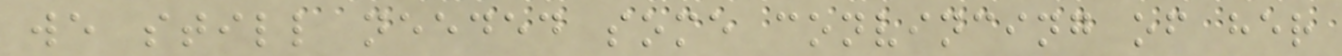we still needed some convincing of her
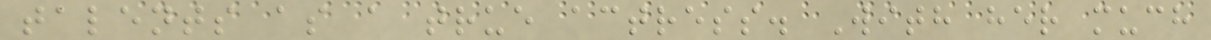talents as a true actress. With her much
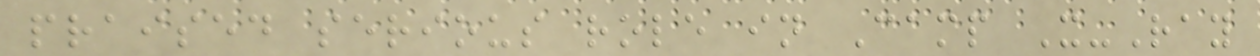praised serious role in Camp X-Ray
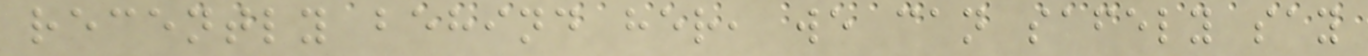recently behind her, we can safely say
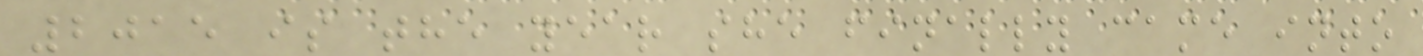2015 is the year she finally came into
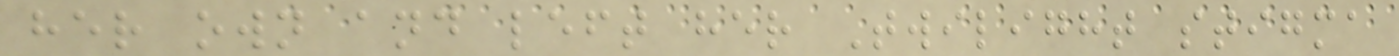her own and left her Twilight stigma
